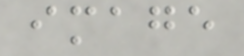image
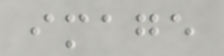image
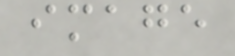image
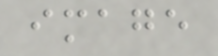image
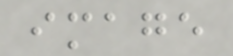image
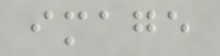image
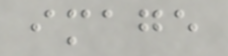image
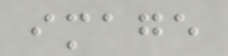image
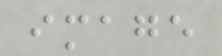image
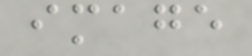image
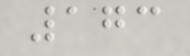173
